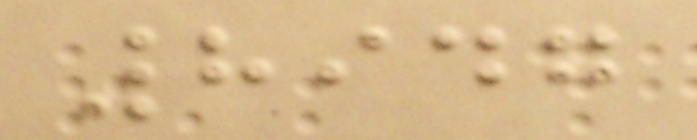8947
